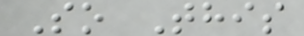So This
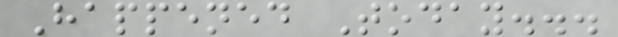Happened Today...
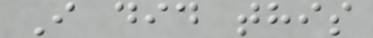I did this
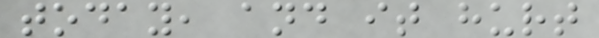today, and it hurt
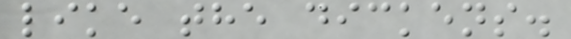like the dickens.
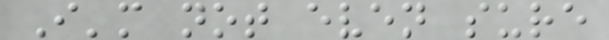I'm not even sure
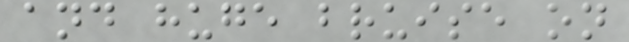and huge bruise on
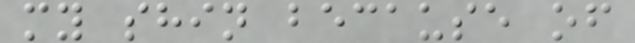my shin because of
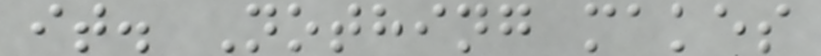it. Nothing makes
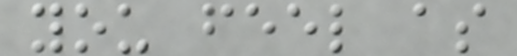you feel as
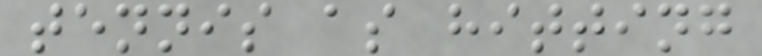tennis as hitting
